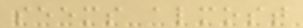seems almost
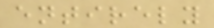entirely
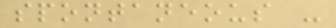spontaneous -
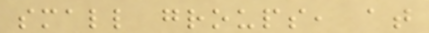small groups, at
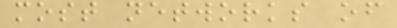most networks of
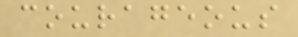courageous
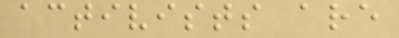activists are
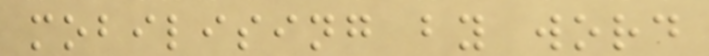mobilising by word
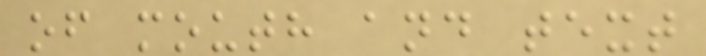of mouth and text
